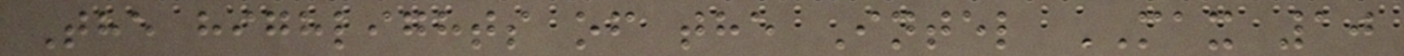The highlights of the Intel MAX 10
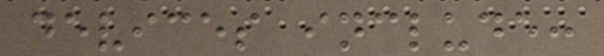devices include:
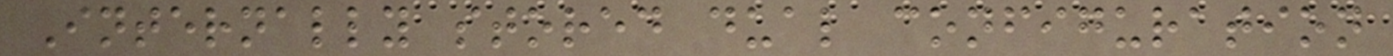Internally stored dual configuration
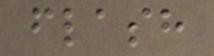flash
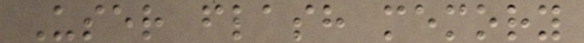User flash memory
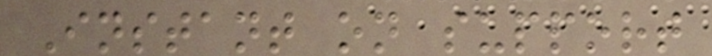Instant on support
